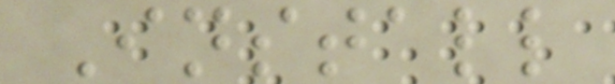Install
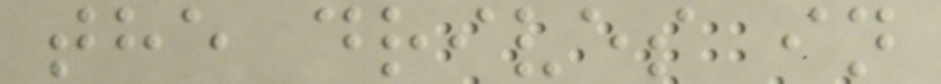the drives in
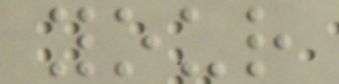your
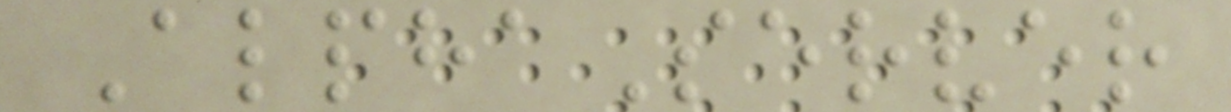AlphaServer
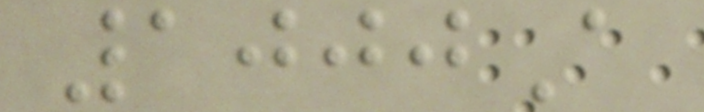1000A
